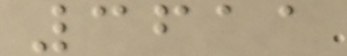3611
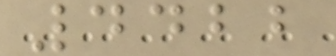4422
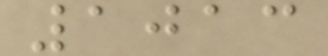1013
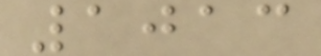1013
